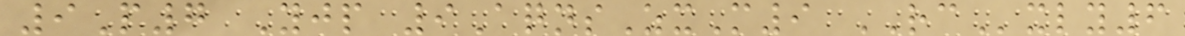9P7 Yjp 9AqnsZxM9 RCxly6
